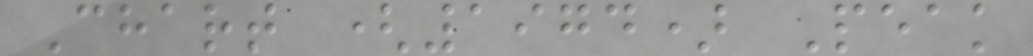Chart (1974) Peak
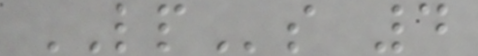LPs 4
